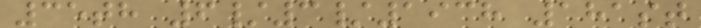35th 6/3/1938 181st
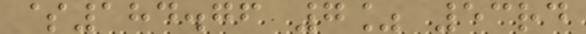$184.76 7% 53rd
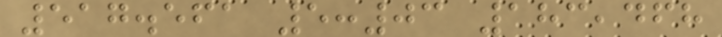517.561 5:03 183,468
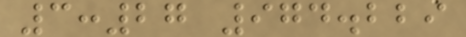3:27 974.229
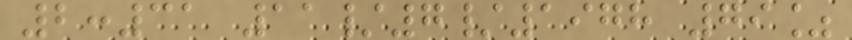2:31 11/7/1978 79%
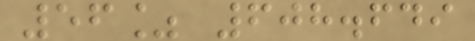56% 608.649
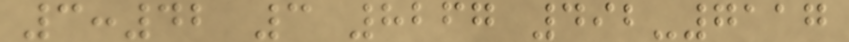3:42 3 8267 492-7117
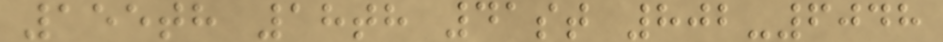155th 18th 41st 802-6048
